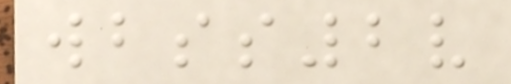wbss2v
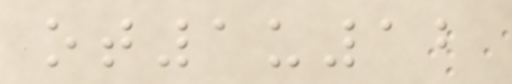ot1u12
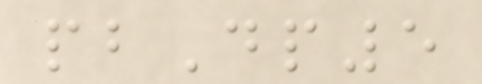pbDp5
